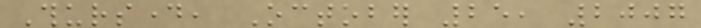Thursday, October 25, 2007
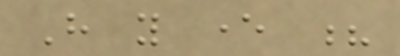Have you ever ?
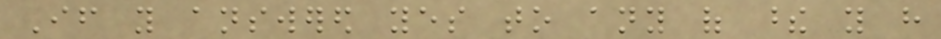If you answered yes to any of these you have
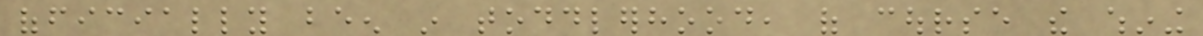officially been in toddlerhood, of course the whining
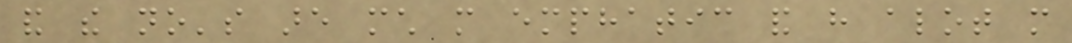and the no's are much more emphatic and have alot more
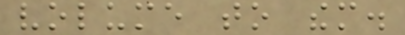volume to them.
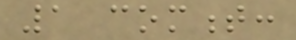1 comment:
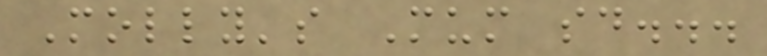Molly's Mum said...
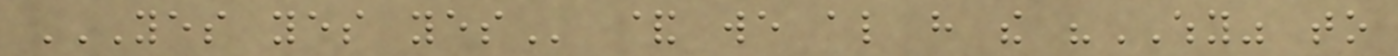YES YES YES & we also have the "WHY" to
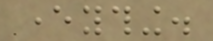everything.
